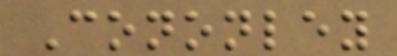Cononley
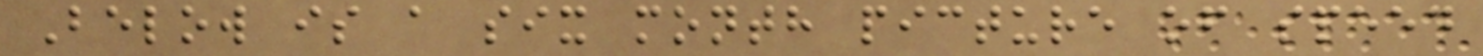Below is a six month picture of speed
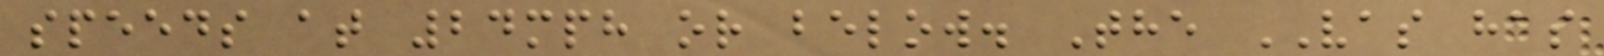speeds at 24mph or below. The VAS has
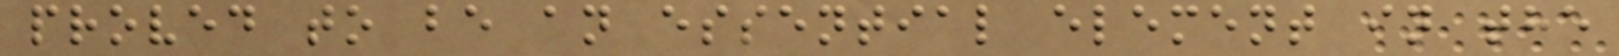proved to be an essential element in the
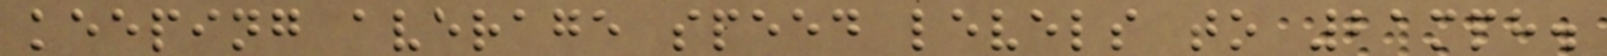keeping average speed levels to 21mph.
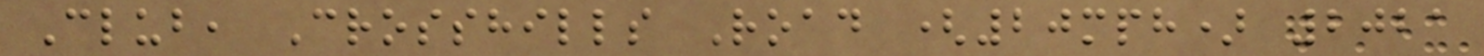Club, Crosshills Road (20mph) 2021
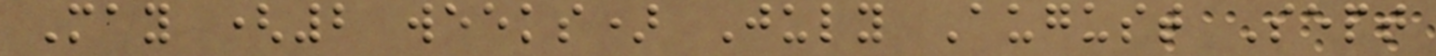May (2 weeks) July August Sept
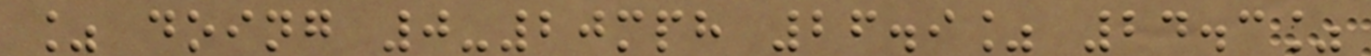% doing 0-20mph 26.9% 24.3%
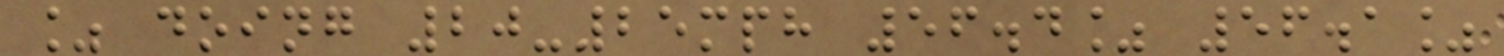% doing 20-25mph 56.4% 56.1%
